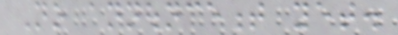No announcement yet.
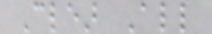Clear All
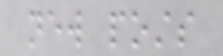new posts
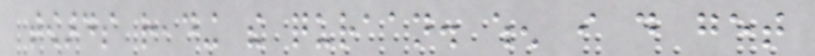towards reading the quraan. when i do get
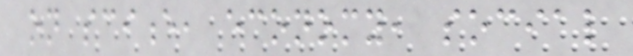on science, economy, social
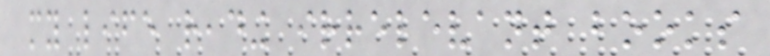my life reading irrelevant books
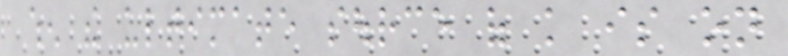when the ultimate source of knowledge is on
